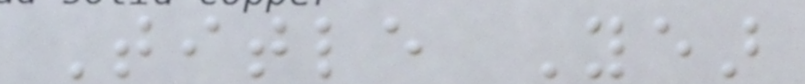Title Year
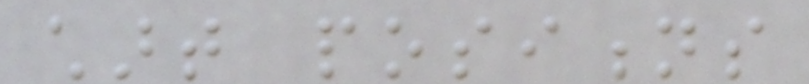chart positions
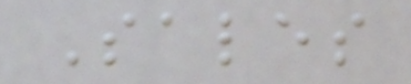Sales
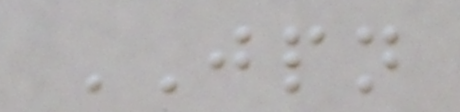JPN
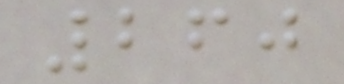260
